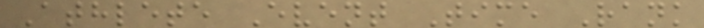Athlete Event Time Rank
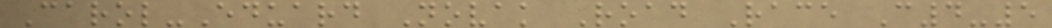Carol-Eduard Novak Road Race C4-5
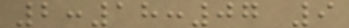2:18:07 9
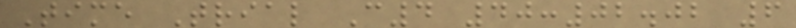Time Trial C4 40:02.02 6
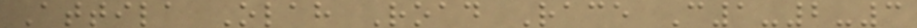Attila Olah Road Race C1-2-3
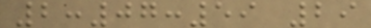2:07:59 29
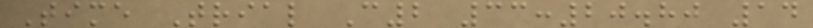Time Trial C2 33:20.80 14
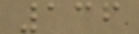136
